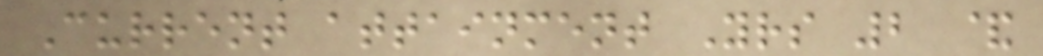Current attainment Yrs 2 &
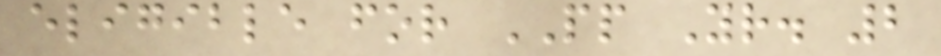eligible for PP Yr. 2
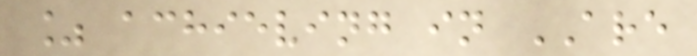% achieving in ARE
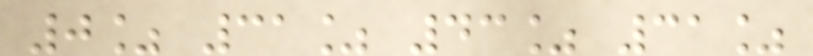0% 31% 43% 31%
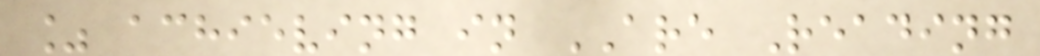% achieving in ARE Reading
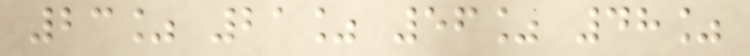23% 21% 56% 48%
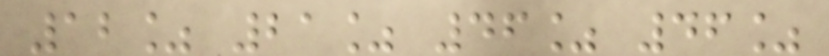12% 21% 46% 46%
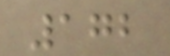172
